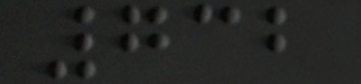732
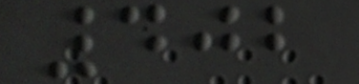402
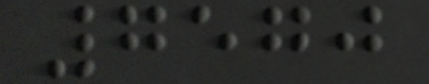7570
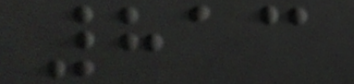813
